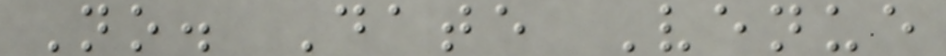No. Date Venue
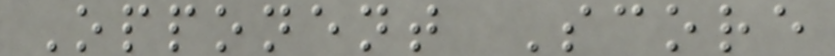Opponent Score
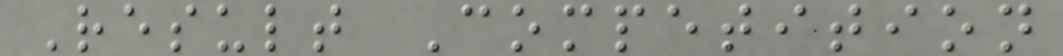Result Competition
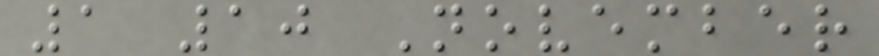1 10 November
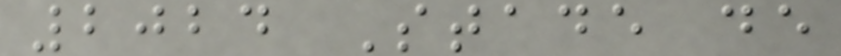2024 Stade de
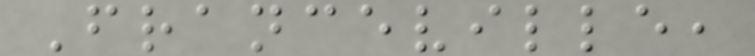Franceville,
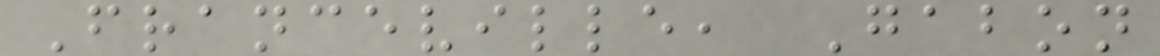Franceville, Gabon
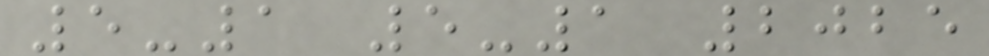5-1 5-1 2025
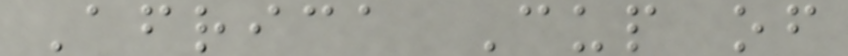Africa Cup of
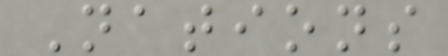Nations
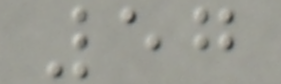57
